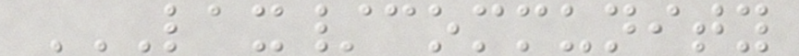LAX/COMMUNITY
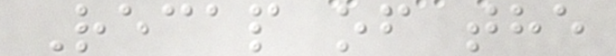Recap of the
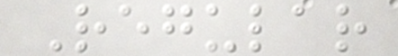Regular
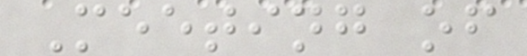Meeting of
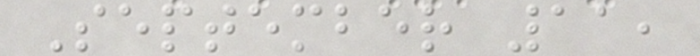September 11,
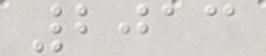2013
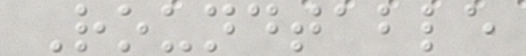Roundtable
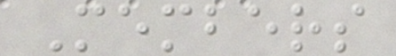Members
